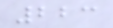223
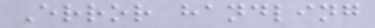Error handling
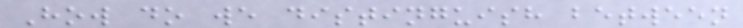How do we distinguish between
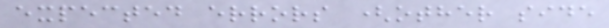expected errors (other side
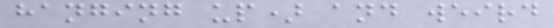hanging up) and weird
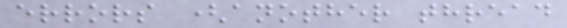errors (another thread
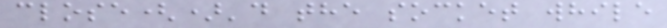close()'d the socket while
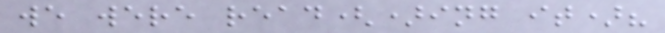we were read()ing it)?
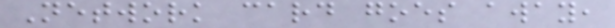Network card goes away,
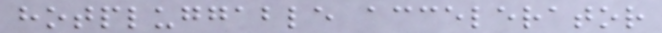hotpluggable accelerator
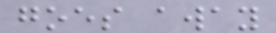goes away
